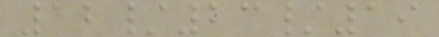12/23/19
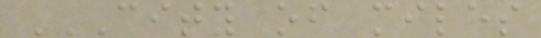CITY OF MILES
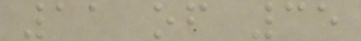11 of 35
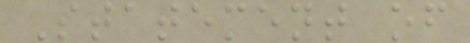Statement of
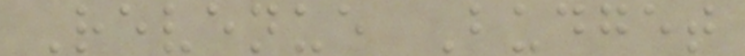Revenue Budget
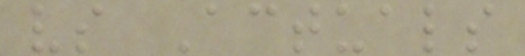vs Actuals
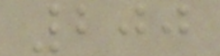200
